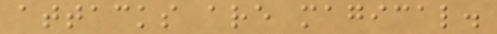attacks are magical.
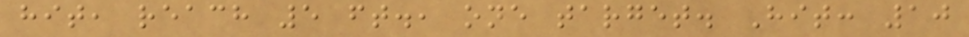hit, reach 5 ft., one target. Hit: 10
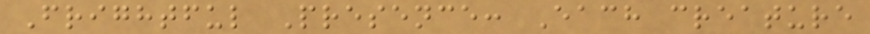Frightful Presence: Each creature
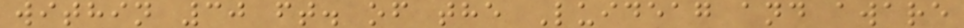within 30 ft. of the Luideag and aware
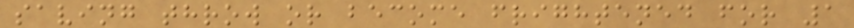saving throw or become frightened for 1
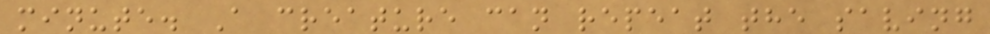minute. A creature can repeat the saving
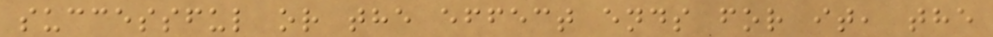successful or the effect ends for it, the
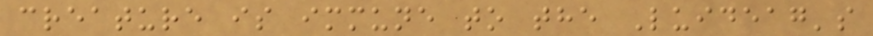creature is immune to the Luideag's
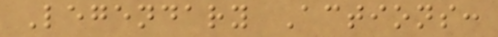Legendary Actions:
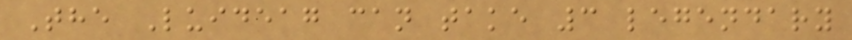The Luideag can take 3 legendary
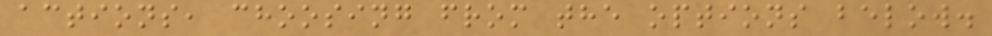actions, choosing from the options below.
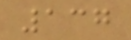137
